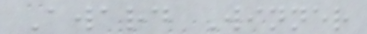Award Winner
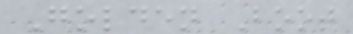Golden Boot
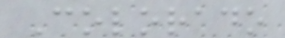Colorado
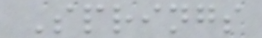Springs
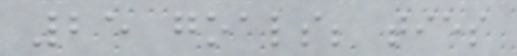25 goals; ties
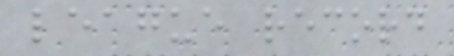league record
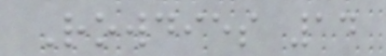Rowdies 14
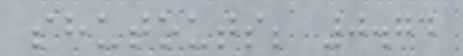shutouts; 0.74
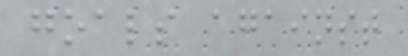goals against
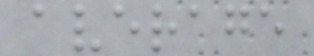average
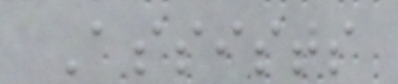Assists
